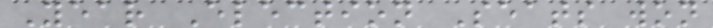Year Election Seats won
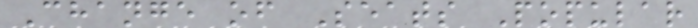Change of Seats Popular
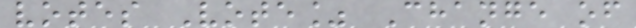votes Vote% Change of
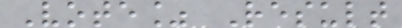Vote% Result
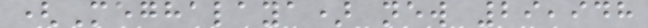(Meghalaya) new 29,948
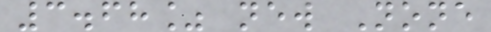3.68% new None
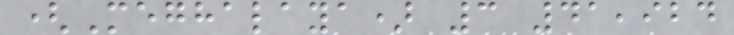(Meghalaya) 3 41,924
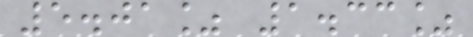5.01% 1.33%
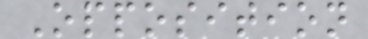Opposition
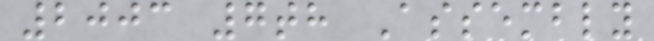2003 7th Assembly
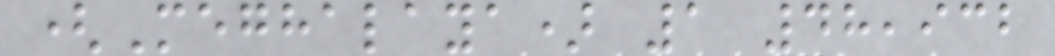(Meghalaya) 1 48,932
